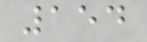154
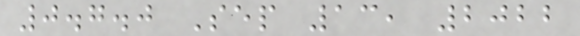0.7.0 Sep 13, 2022
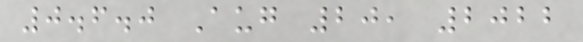0.6.0 Aug 20, 2022
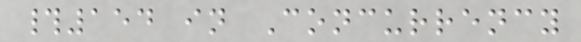#154 in Concurrency
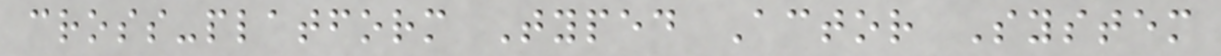cross-platform Typed Actor System
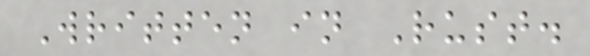Written in Rust.
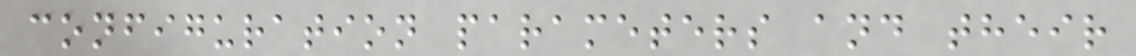configuration parameters and their
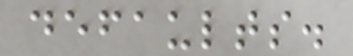defaults.
